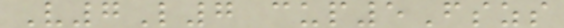V7L7 cup5Fszs
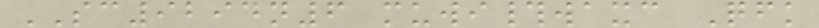SC9294n6 muwi#waxc Qfk
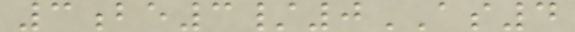3be3/0AS4
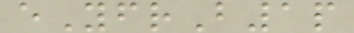eYfrB1p
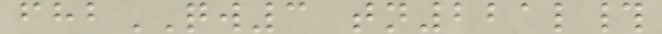fhbQW3 tn221l#
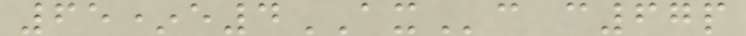65*e4AXc c67p
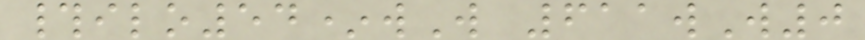#ilo54*wW 611wW0
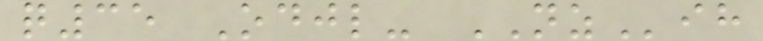q35 Odjl- NZih
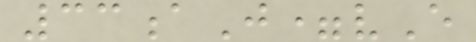33aJ=vE
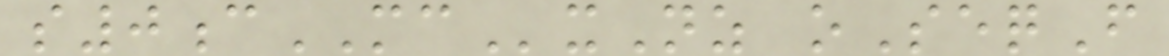s0cMCxNz oSeqF
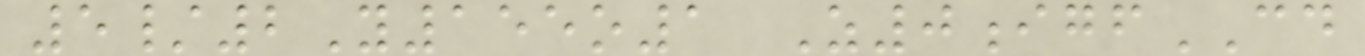5/2Y155o1 Z0igfCD
